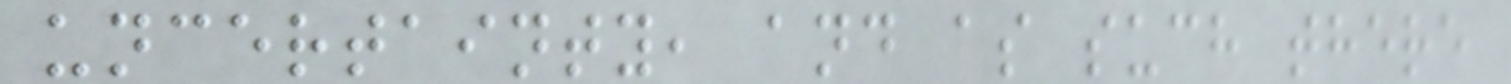uncertainty, and as such there
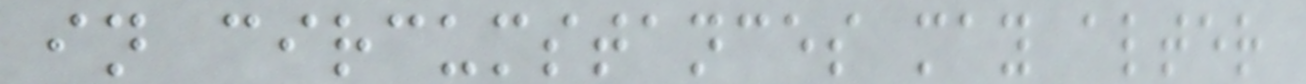in circumstances may alter
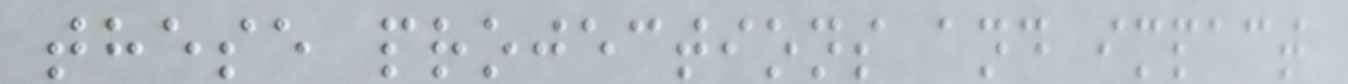these projections and impact
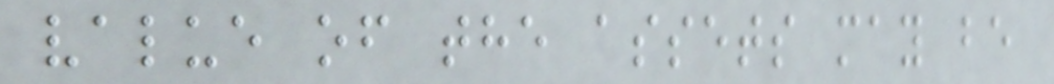value of the assets may be
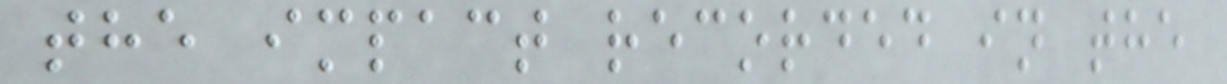the impact recorded in the
